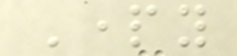Party
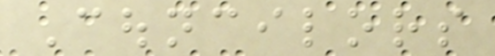Councilors
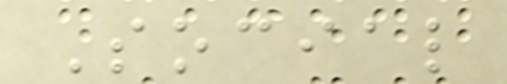Social
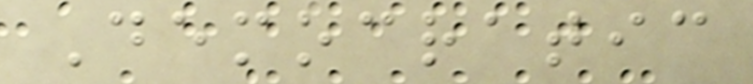Democratic
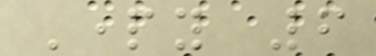Party 6
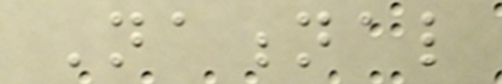National
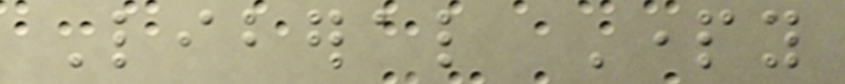Liberal Party
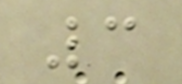3
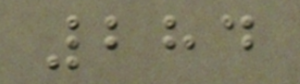284
